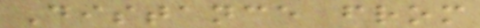Distance from
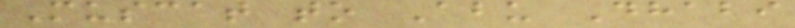Muscat to Abu Dhabi
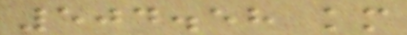504.58 km
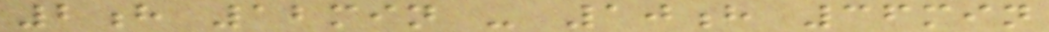2h 12min - 10h 36min
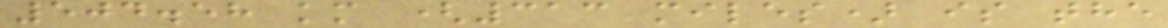504.58 km (313 miles) is the
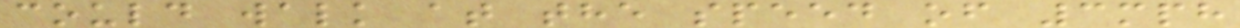could walk at the speed of 3mph
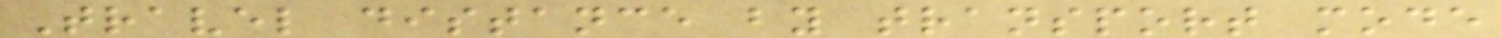Travel distance by transport mode
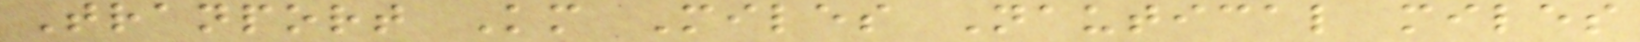Tranport Km Miles Nautical miles
